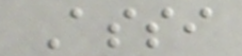Assi
